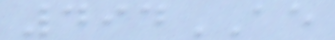494AE
